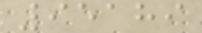95189
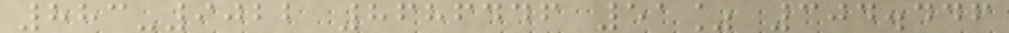883-9022 8686446 51% 304.446
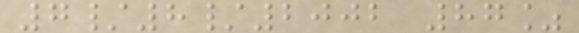7/8/2002 87%
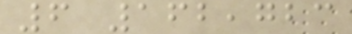6 162,723
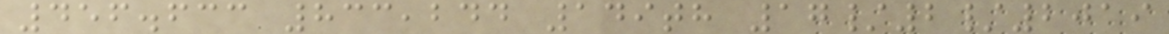456.633 833,244 149th 17/2/2019
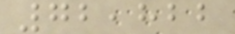72,822
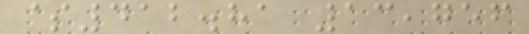$412.81 13,756
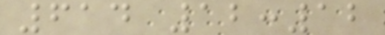614 12:12
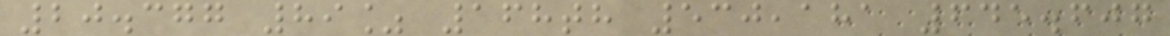20.377 89% 168th 530,181 645.607
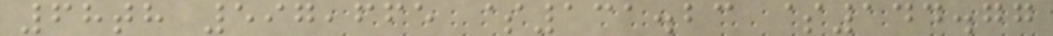68th 597,665 $131.23 $144.77
